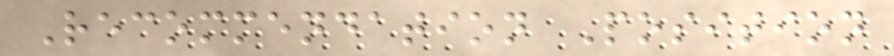Recommendation Position
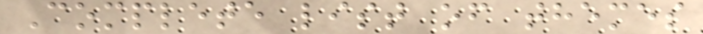Complete list of themes
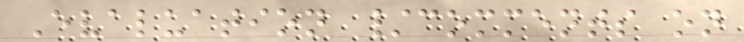Evaluation /comments on
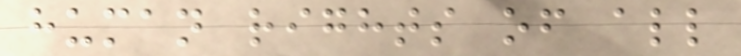human rights of all
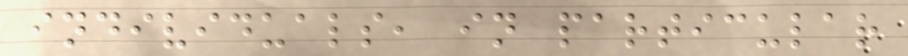individuals, in particular
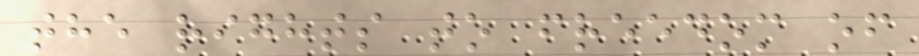the rights to freedom of
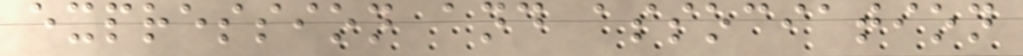expression and association
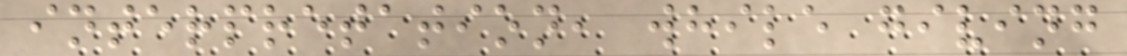interpretation, while giving
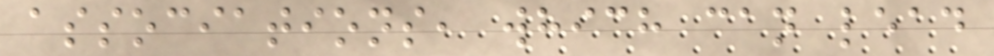associations, which can lead
